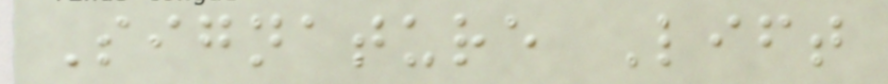Signature Lift
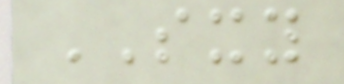SXY
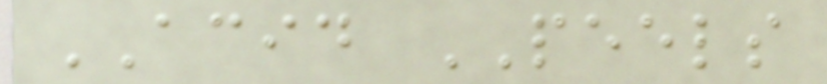ACID PEELS
